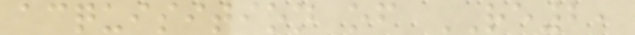acquisition of RE2,
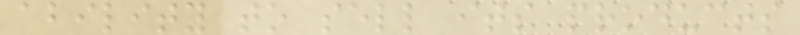ability to sell its products
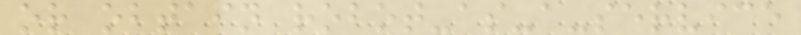or obtain robot-as-a-service
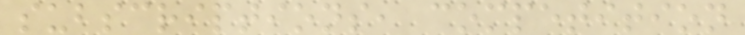subscriptions, competition
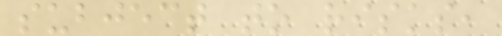subject to risks,
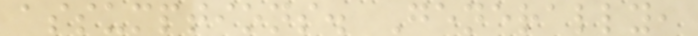assumptions. Generally,
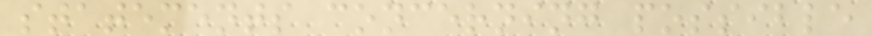statements concerning possible
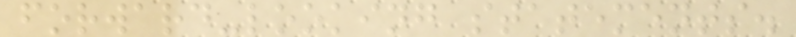forward-looking statements.
